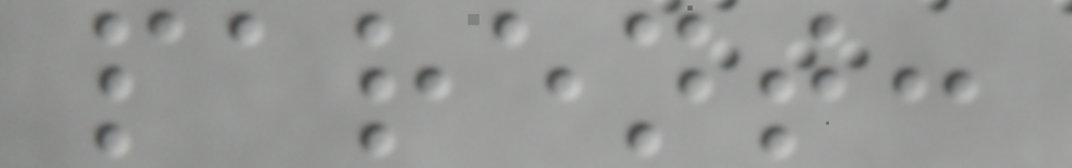parent:
